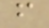f
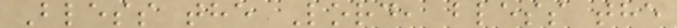Bless the Lord, bless the
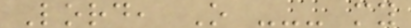Lord, O --- my
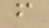f
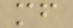mf
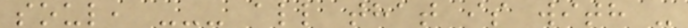soul, --- all that is with -
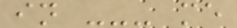in --- me
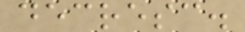decresc.
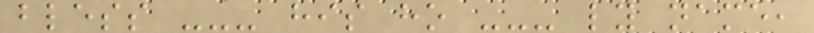bless --- his ho --- ly name,
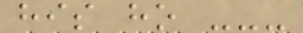his ho ---
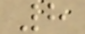8
